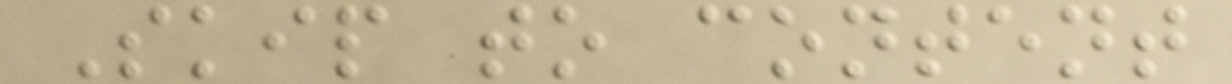Skip to content
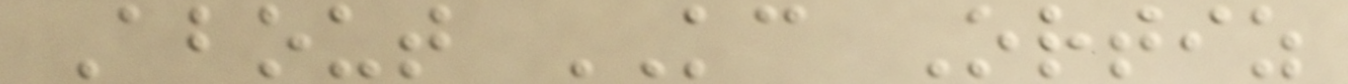About KC Ortiz
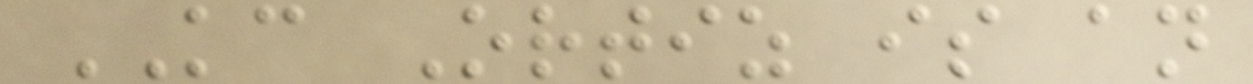KC Ortiz is an
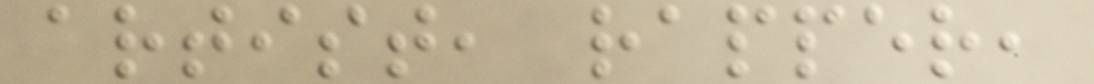artist, rapper,
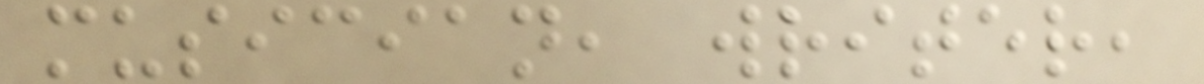musician, writer,
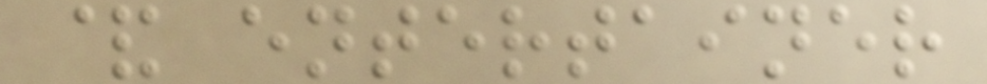& entertainer
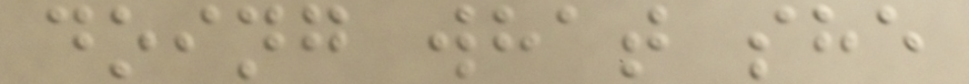doing what she
